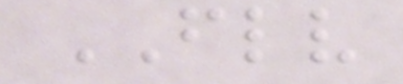FLV
